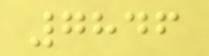7846
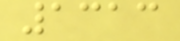1313
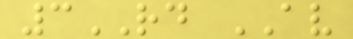3RD AV
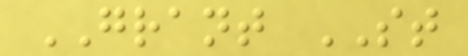GRANT ST
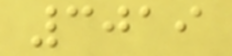3019
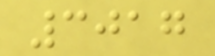3017
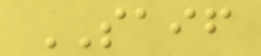SAIF
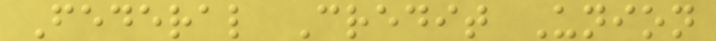Federal Credit Union
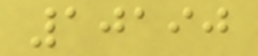10190
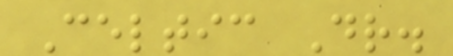Celtic Dr.
